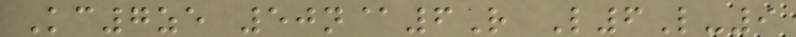Kc7ze 50n@6R L6L-9
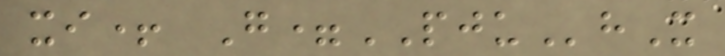xi+ G=PJUhX
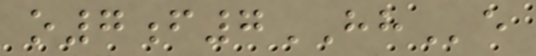o7f7HHe
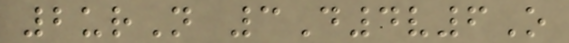2urN 3D4v6O
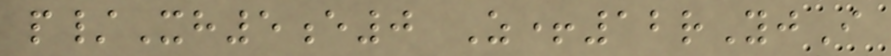p/Xh5e0 Z+12rYjI
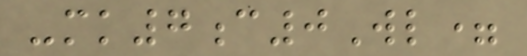-mk7c0Wl=
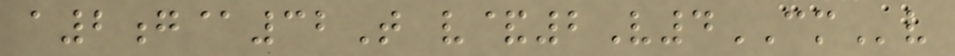a2g@32T v&2V4CMv
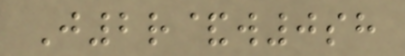J2r&w0sh
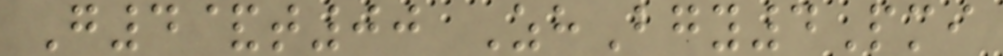G4&t00 ZhBgy4Pmi
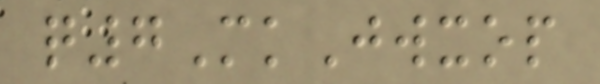q7MkJwxop
